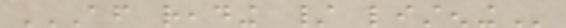AFTER READING / LISTENING
